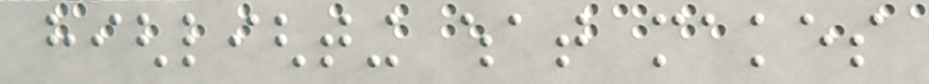highlighting what makes
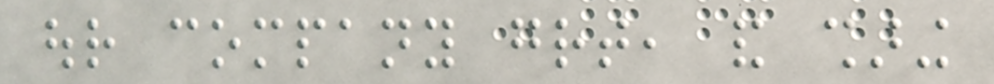our company great, and sharing
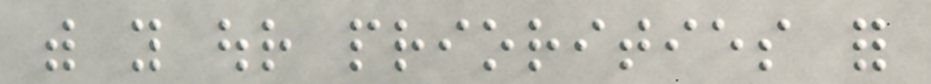with you our priorities for
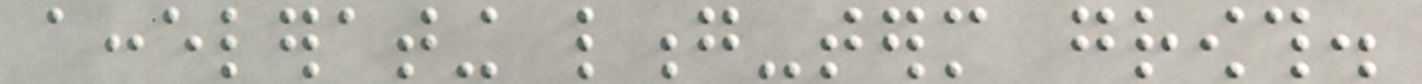accelerating long-term growth.
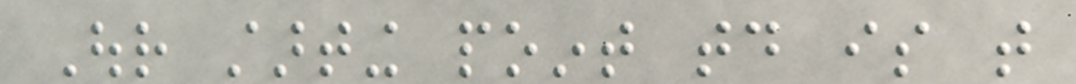Our starting point today is that
